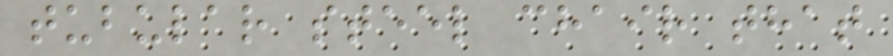tubular steel chair that
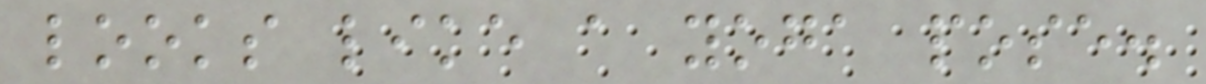looks like a yoga pose.
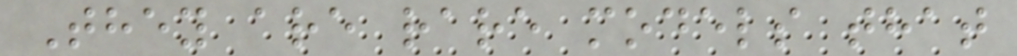They are rare models that
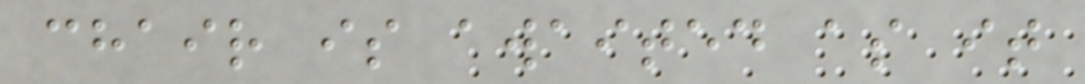chair is awaited as it
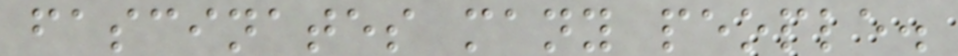fascinates many people.
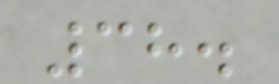38.
